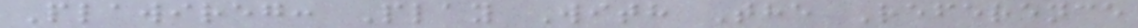Plawireg: Play With The Reference
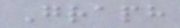Graph
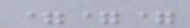===
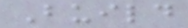Build
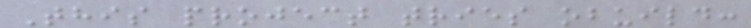This project tries obuild:
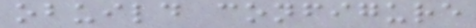obuild configure
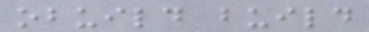obuild build
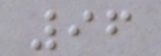96
